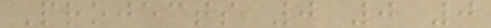Projects 0 0 0
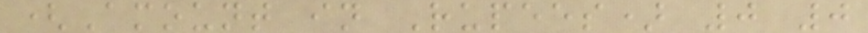(Amount in Rupees) 0 0
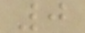0
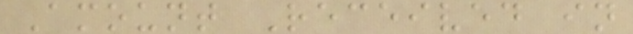Amount Received in
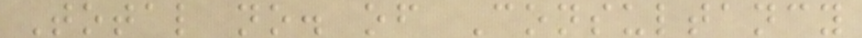Total no. of Consultancy
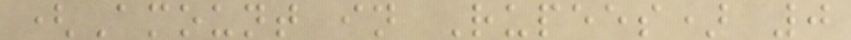(Amount in Rupees) 0
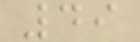49
